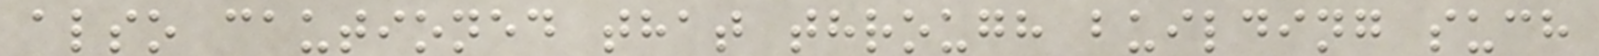also cautioned that through building such
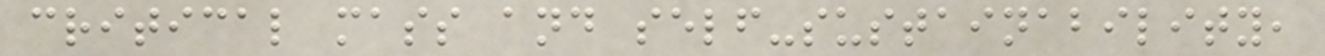critical mass and self-sustainability,
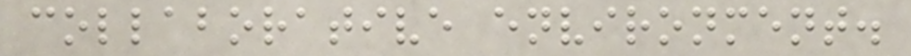collaborative environment.
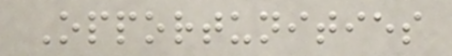Opportunities
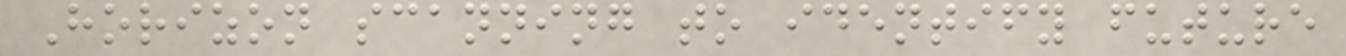Horizon scanning to identify future
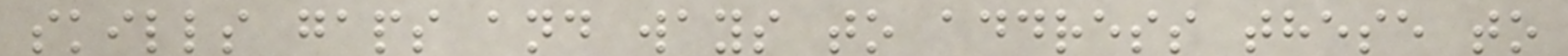skills gaps and ways to address these to
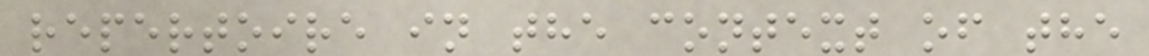repertoire in the context of the
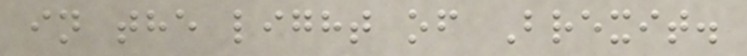in the light of Brexit.
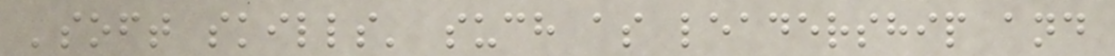'soft skills' such as leadership and
